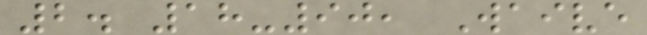2. 18-90, Waive
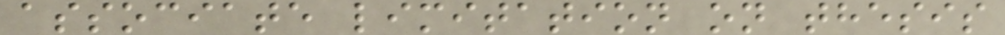associate limitation on thesis
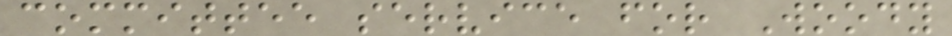committee service for Woody
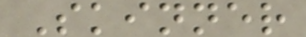Skinner
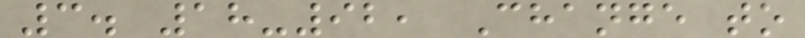3. 18-92, Change to
